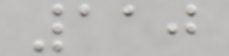110
